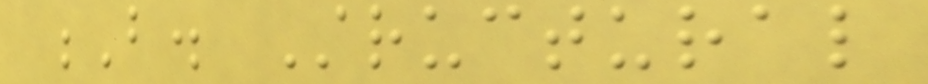B. Structural
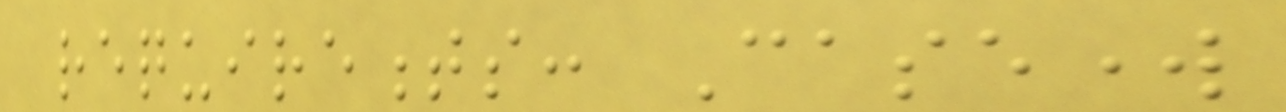requirements: Casework
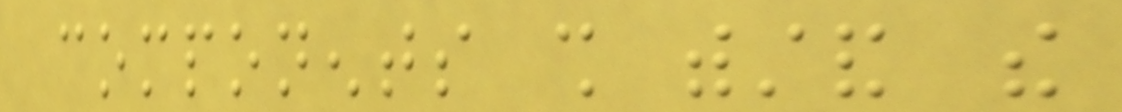components shall withstand the
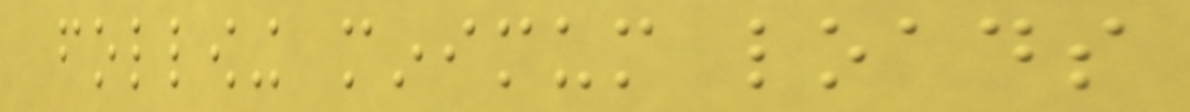following minimum loads
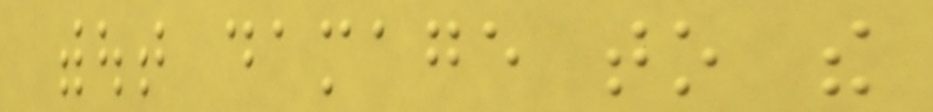without damage to the
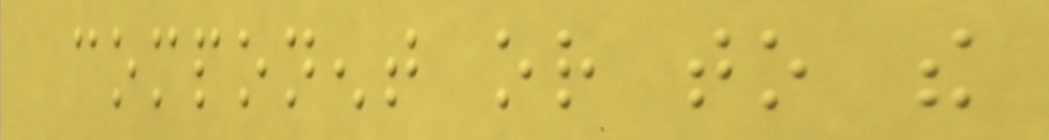component or to the
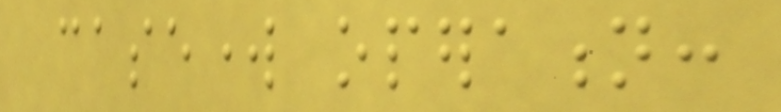casework operation:
